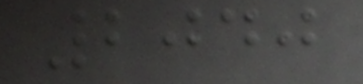2040
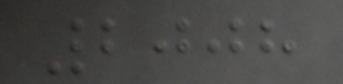2008
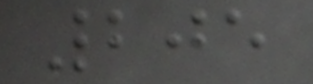205
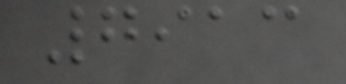7913
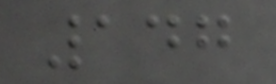147
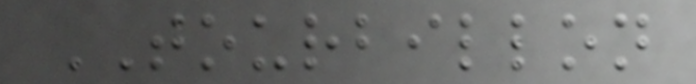TOURBILLON
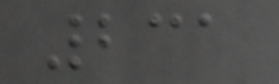231
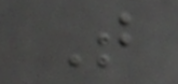T
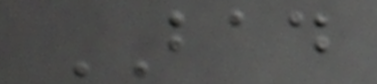BAD
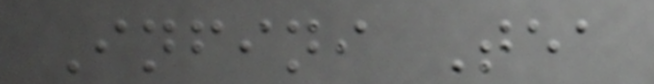Infini Tea
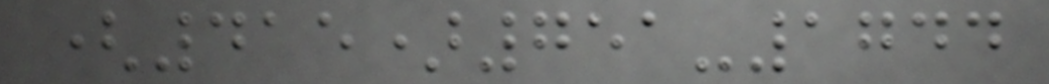(415)751-1744
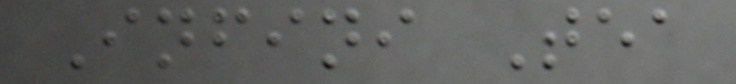Infini Tea
